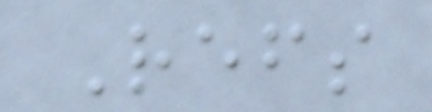Refs
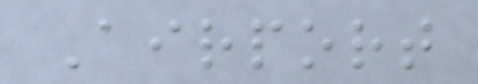Airport
